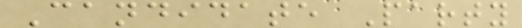Candidate Party
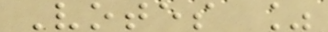Votes %
